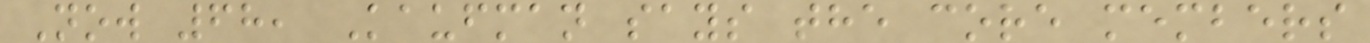Now 68, Kaufman says the core members
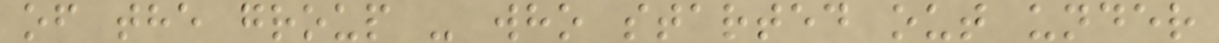of the group - who started out under
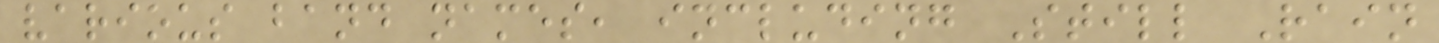various band names, including Still Rain
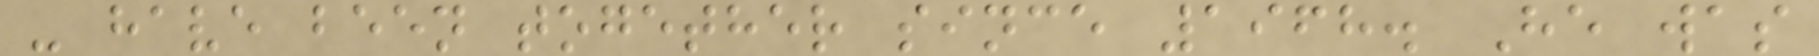- have been together since 1968. He was
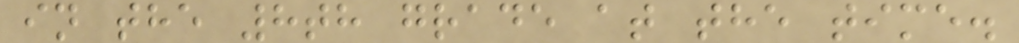in the 8th grade at the time.
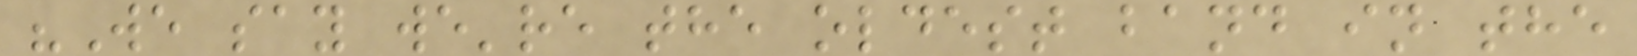"We say we're the oldest band in the
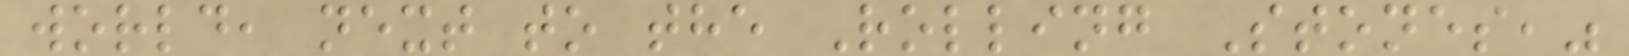world, next to the Rolling Stones,"
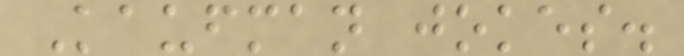Kaufman jokes.
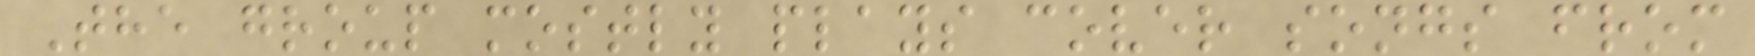The group mostly plays cover songs from
